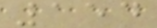154
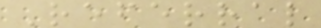Referral
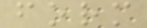form
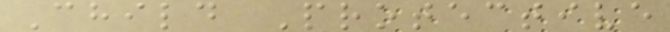Child Protective
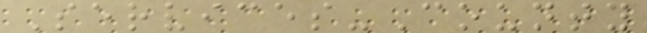Services-County
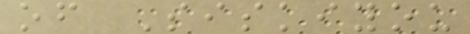of Siskiyou
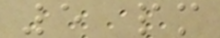5 pm
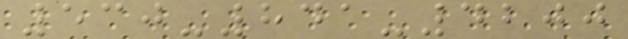530-841-4200
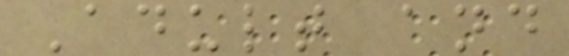Adult and
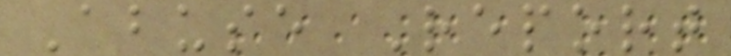Abuse Report
